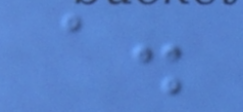a.
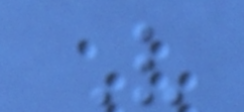V
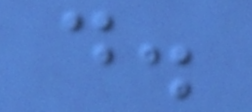d.
